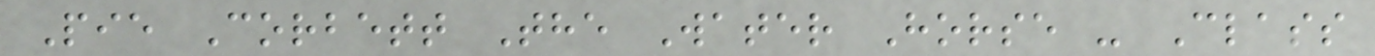Pie Corbett The Water Horse - Class
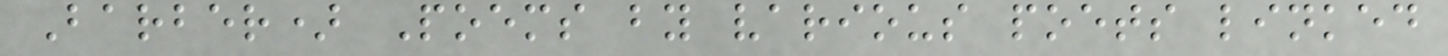Barber) Poems by various poets linked
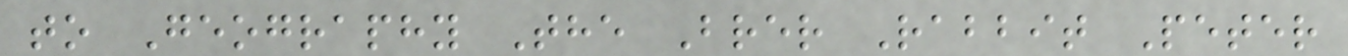to Geography The Brer Rabbit Peter
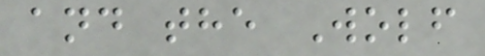and the Wolf
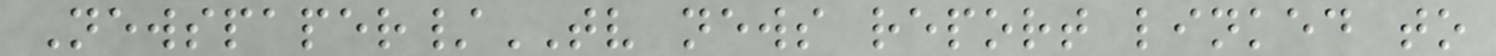Newspaper/TV news report linked to
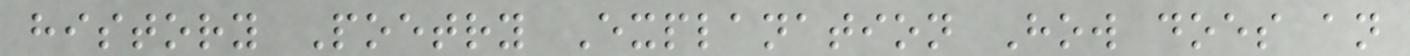history Poetry Explanation How does an
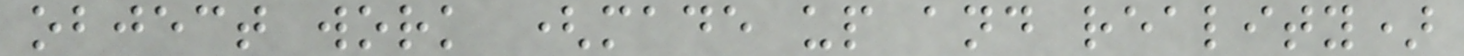object work (made up and reality)
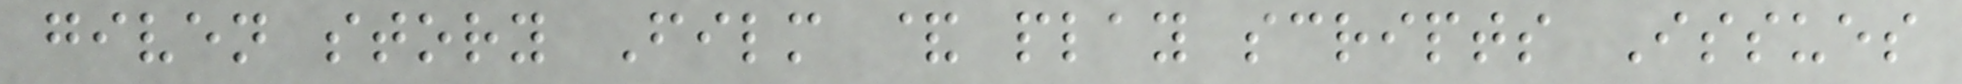given story Film & play scripts Issues
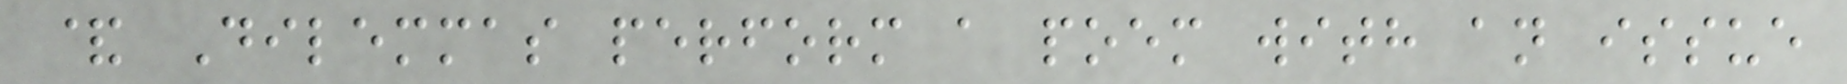& Dilemmas perform a poem with an issue
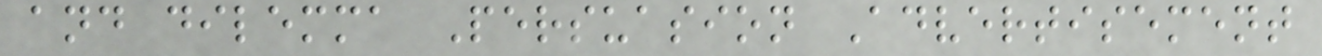and dilemma Persuasion Advertisement
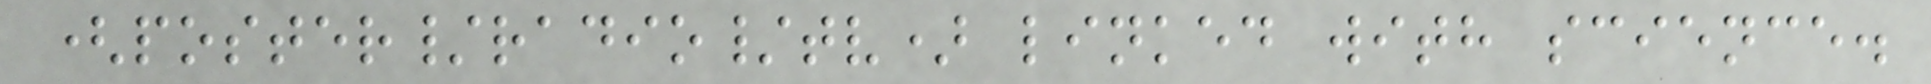(poster/radio/tv) linked with science.
